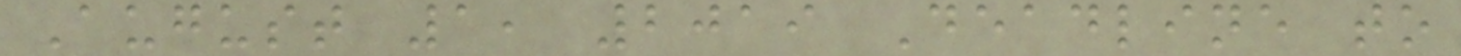August 1, 2019 Deadline to
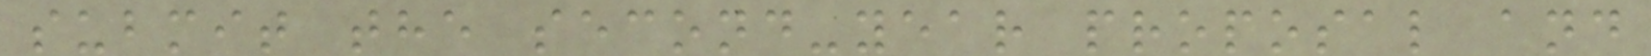submit the second-year proposal and
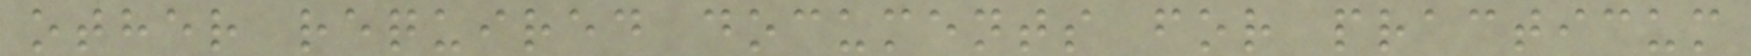other required documents for practicum
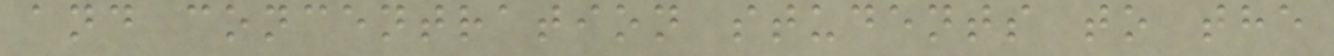and concentration students to the
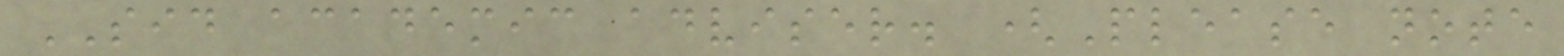SID academic adviser. (Please note
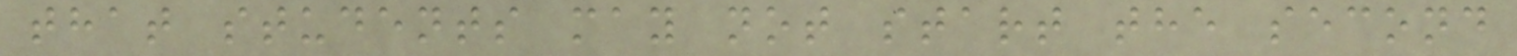that students may not start the second
